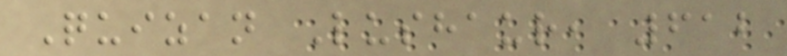Quizan Lushaur, 612
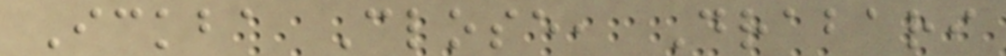Ickba Close, Drabari
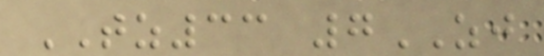TZ33 7ZJ
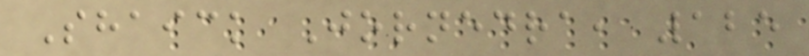Shaick Jornedra, 125
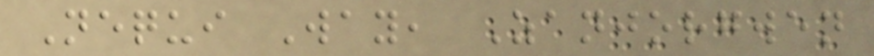Nequi Way, Zanjorgwen
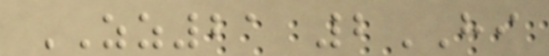ZZ21 2HI
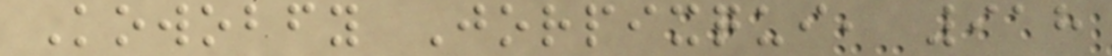Kowobfy Jorpixqui, 918
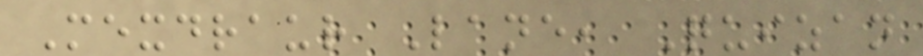Mexdraur Lane, Quizan
